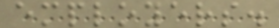employers.
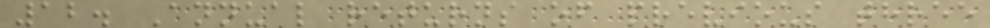12. Annual returns of previous three
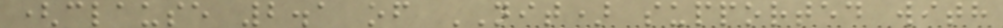(clause 2.1 of NIT) supported with
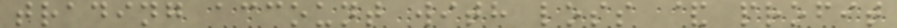trading account with loss & profit
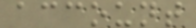account
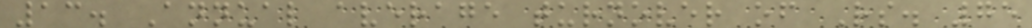13. Annual average turnover of Rs. 75
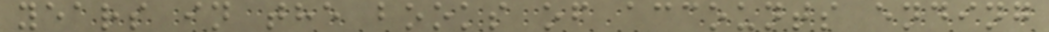years in the books of accounts ending
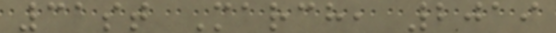31st March, 2019
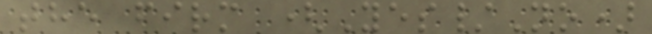the firm (Yes/No)
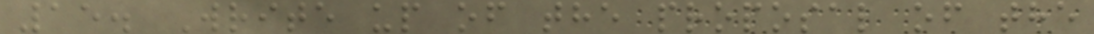15. Write up of the proposal of the
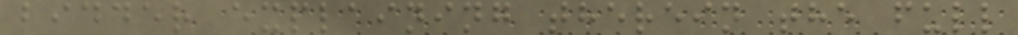bidder explaining therein the full
